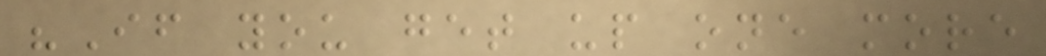"If you get up one more
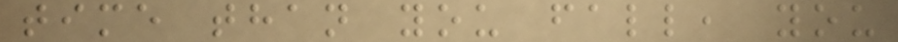time than you fall, you
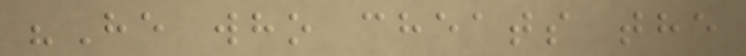"He who cheats the
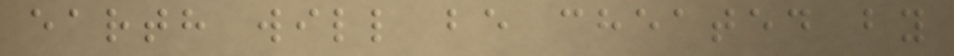earth will be cheated by
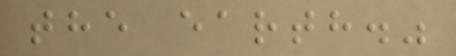the earth."
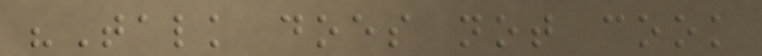"Talk does not cook
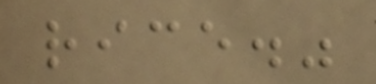rice."
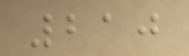210
